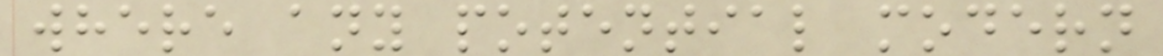where any potential modern
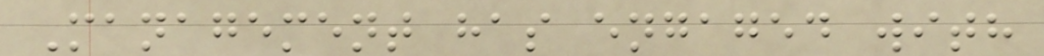Management has engaged with
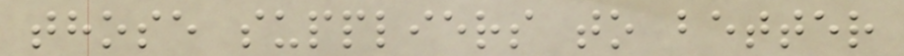those suppliers to better
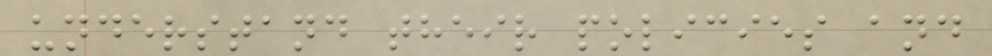understand their policies and
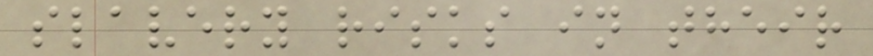slavery risks in their
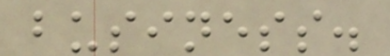business.
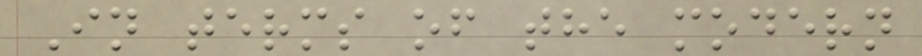In terms of the modern
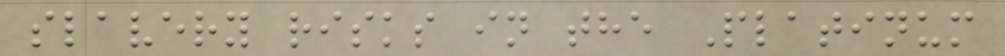slavery risks in the Platinum
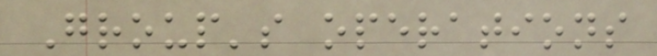Group's operations
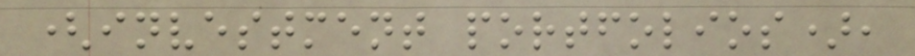(investment portfolios),
